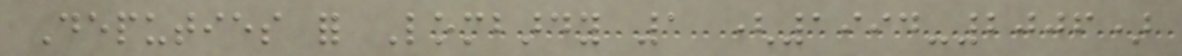Deputies for Lombardy 1 (1994-2006)
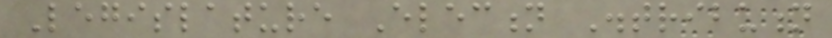Legislature Election Distribution
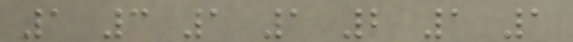1 3 1 1 2 1 1
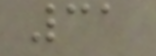31
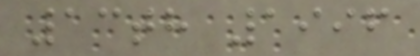13th 1996
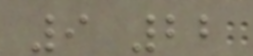9 22
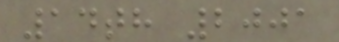14th 2001
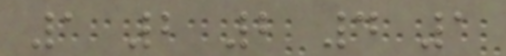1 2 2 4 1
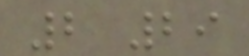2 29
